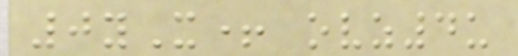0yX+ ovz4u
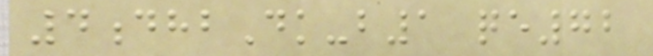4dhbDk-b1 qe72
